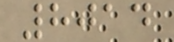8014
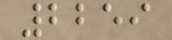2259
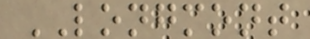LONGMONT
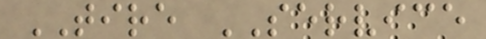TIRE SERVICE
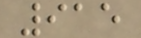915
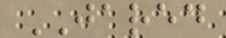JARED
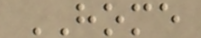HOME
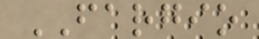FARGIO
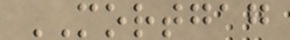MORTGAG
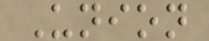Union
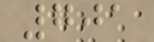701
